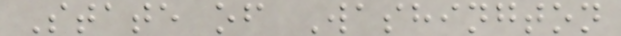State of Washington
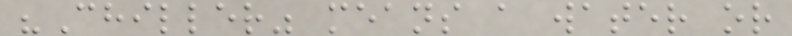"Chiller" means a water or
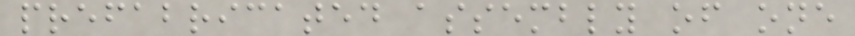prefabricated assembly of one
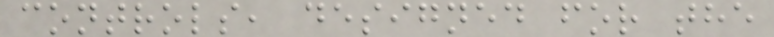controls, designed for the
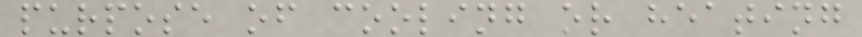purpose of cooling or heating
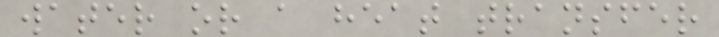water or a heat transfer
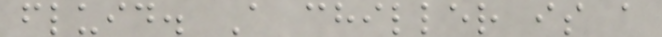fluid. A chiller is a
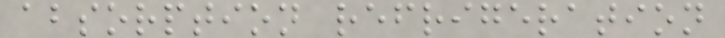absorption refrigeration
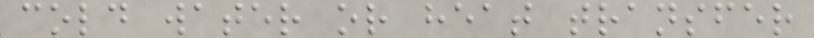cold water or heat transfer
